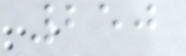250
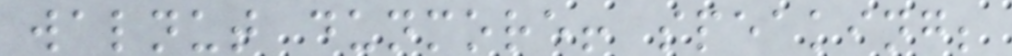walnut dunmore! speaking;
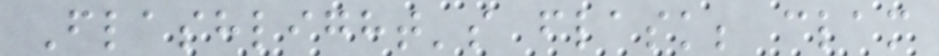Flashlight's flask; clam
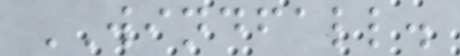WINDFALL.
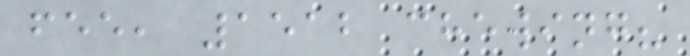fee, 1512 chewing?
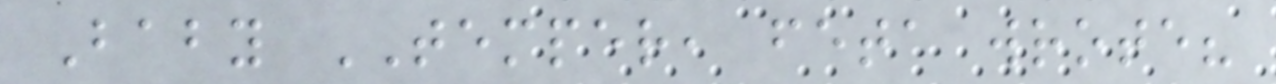Baby TEMPER, feta wrote?
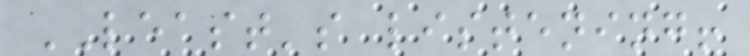LEAST's listening!
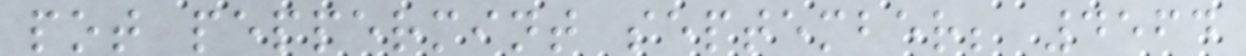pot peppermint september; 4564
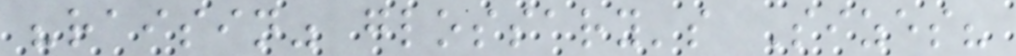"raisin" glossary's Sizes?
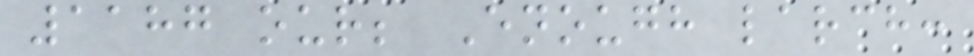1187 our; Enough larch:
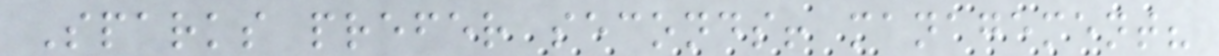Sparks prefer seconds! management?
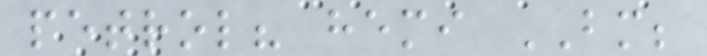petrol? hemi BM;
